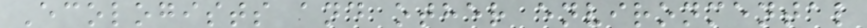Ecologists and other environmental
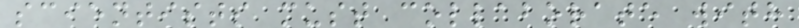scientists must collaborate with
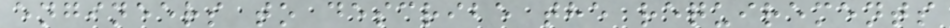engineers to describe the requirements
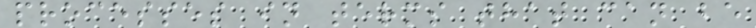processes in terms that can be
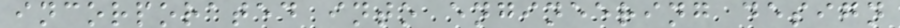incorporated into engineering design
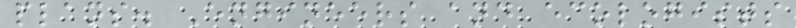plans. Engineers and ecologists
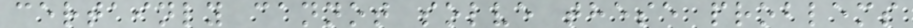certainly cannot solve these problems
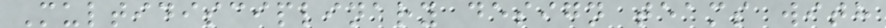Multidisciplinary design teams with
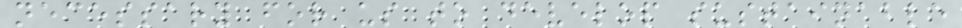necessary for us to develop sustainable
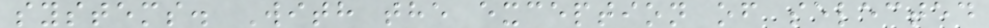systems. With the exception of selected
